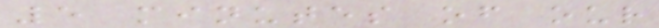5 minutes of our
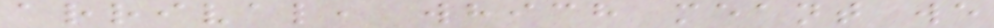arrival, which meant we
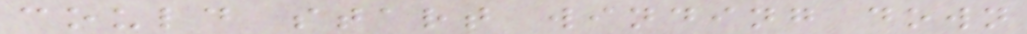could start winding down
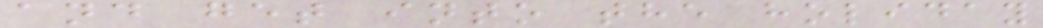and get into the holiday
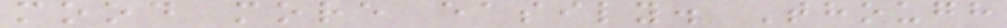mood more easily. Though
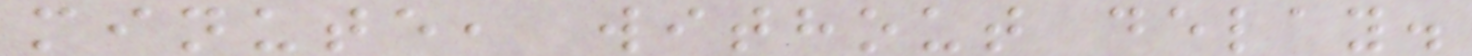minute, without delay.
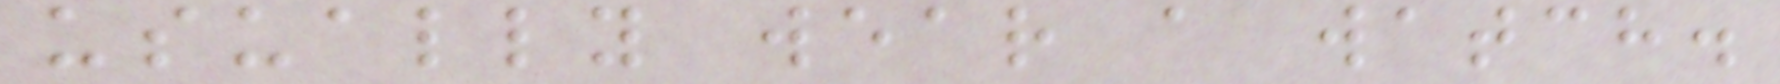usually wear a watch.
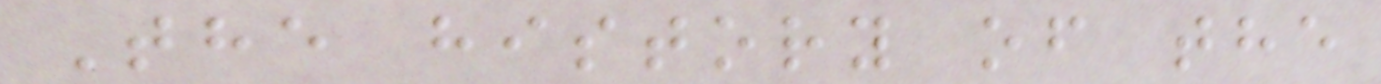The history of the
